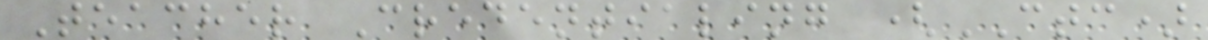Teacher Credentialing (CTC)
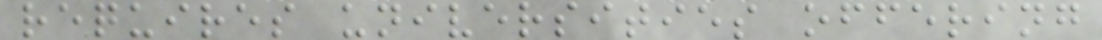requires universities offering
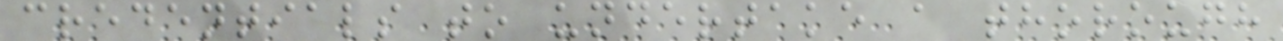credentials to undertake a thorough
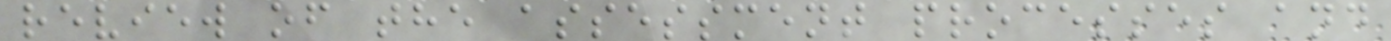review of the assessment processes and
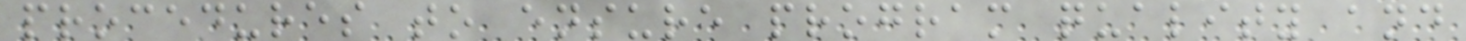procedures to ensure program quality and
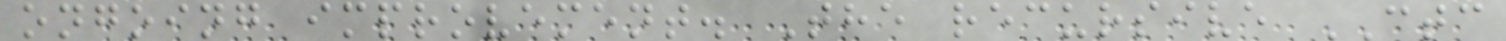ongoing improvement. The recursive CTC
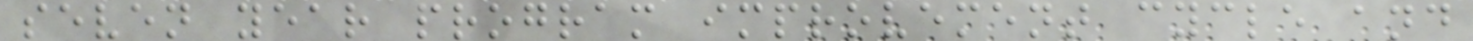seven year program improvement cycle and
